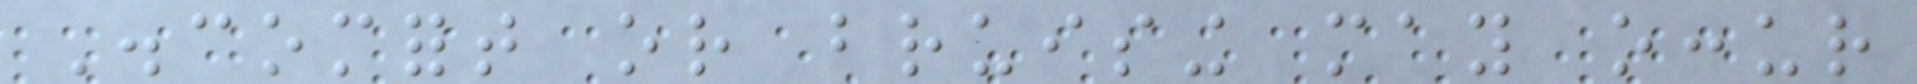Discomfort or bruising may occur
